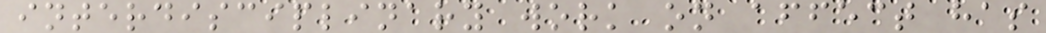interdisciplinary work on affect has
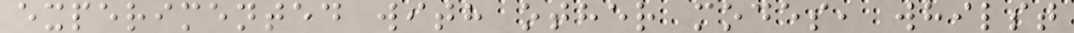experimented with other modes, whilst
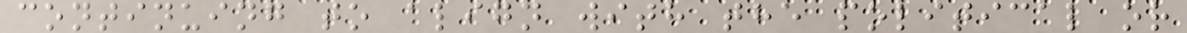continuing to align with the political or
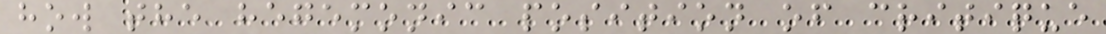how the hegemonic position of critique
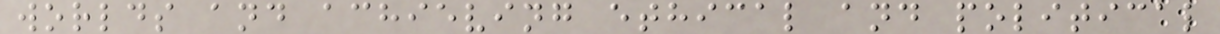worlds and achieving ethical and political
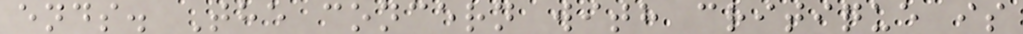ends. The concern with critique is
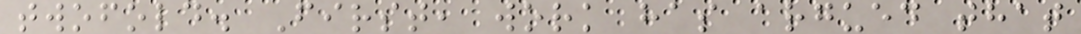twofold. First, work has argued that
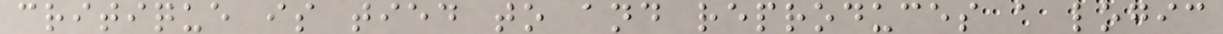critique is tied to and reproduces a logic
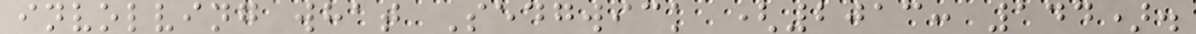involving what Sedgwick (2013: 144).
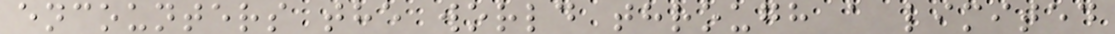encounters the world through a limited
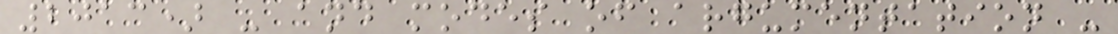2013) - and modes of argumentation -
